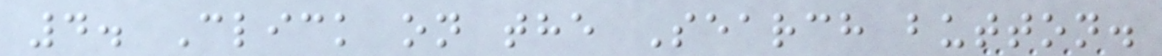4. Click on the Search button.
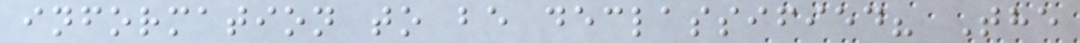information to be declassified? The
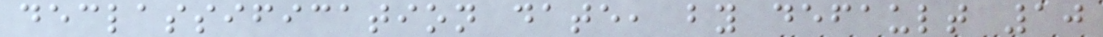declassification date, by default 10
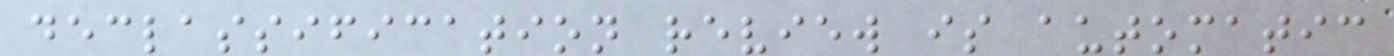declassification review is automatic
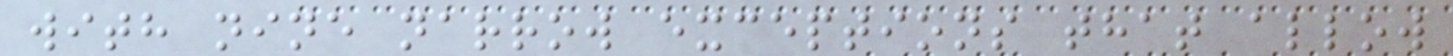with nine narrow exceptions that allow
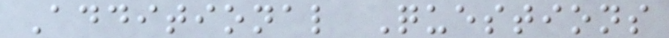Additional Questions
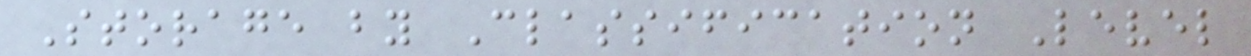Storage by Classification Level
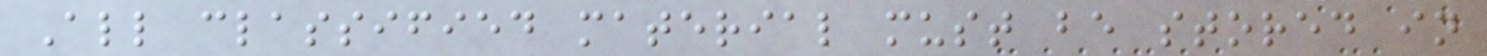All classified material must be stored in
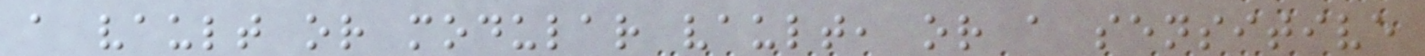a vault or modular vault, or a sensitive
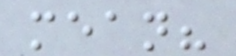mean?
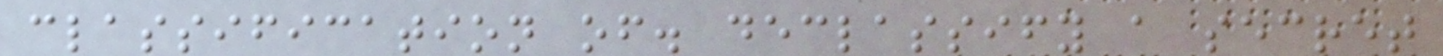classification of. declassify a secret
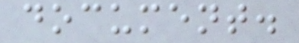document.
